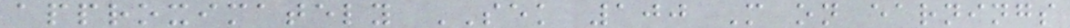approximately SEK 100 M on earnings
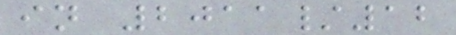in 2011/12
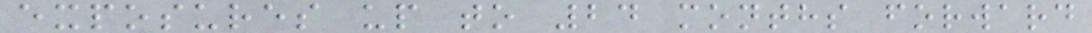exposures up to 24 months forward
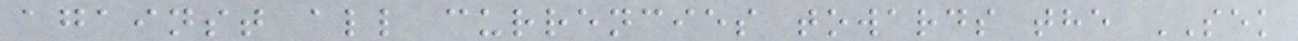against all currencies towards the SEK
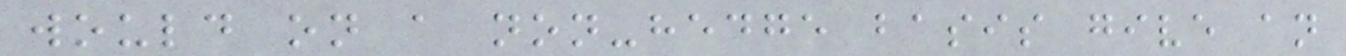would on a non-hedge basis give an
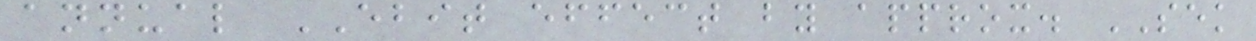annual EBIT effect by approx. SEK
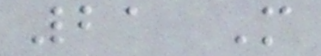21 M
